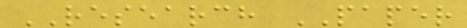RESEARCH PAPER
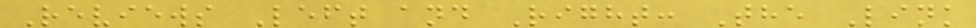Reviews Left and Right: The Link
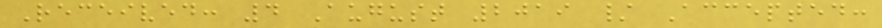Received: 4 August 2019 / Accepted:
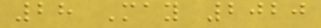28 May 2020
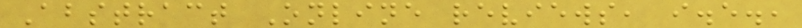Abstract Online reviews, i.e.,
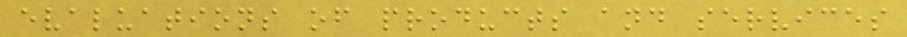evaluations of products and services
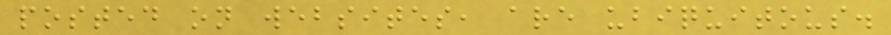posted on websites, are ubiquitous.
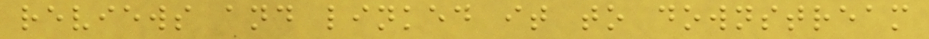reviews and linked it to downstream
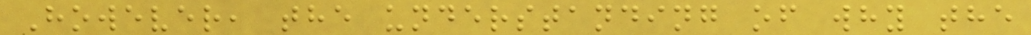However, the understanding of why the
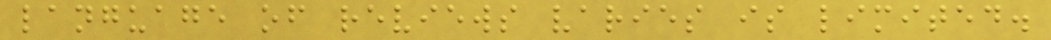language of reviews varies is limited.
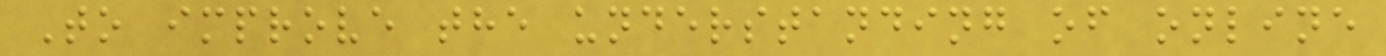To improve the understanding of online
